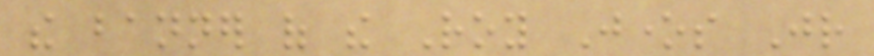the banner of the Roy Jones Jr
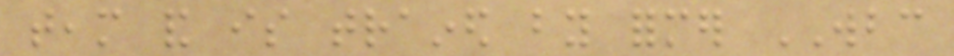team and is trained by former WBC
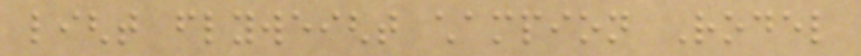light flyweight champion Rodel
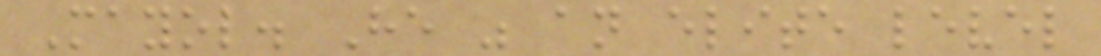Mayol. He was an elite level
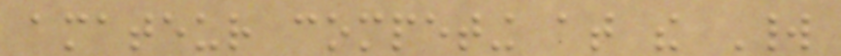amateur competing at the World
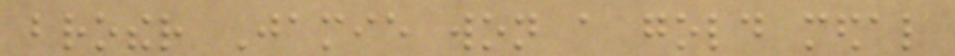brother Jamie won a gold medal
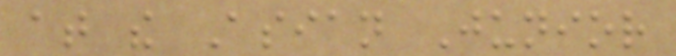at the Asian Junior
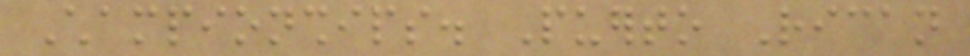Championships. Puerto Rican
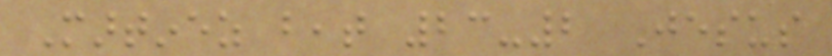Martinez beat 23-2 Jesus
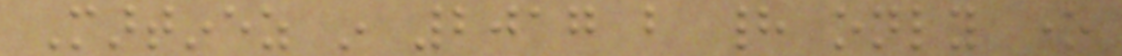Martinez in 2017 but had only one
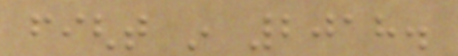fight in 2018.
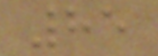85
